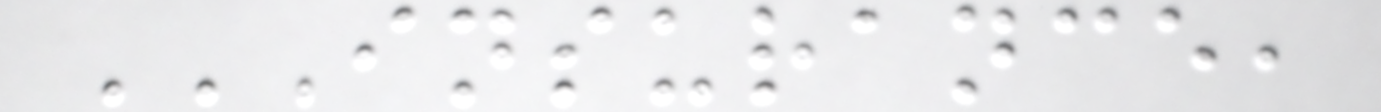INSURANCE,
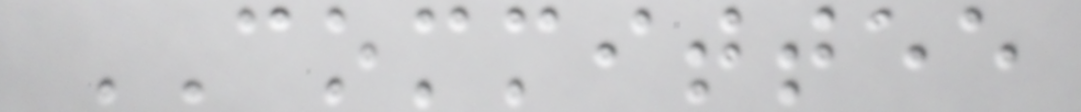COMMITTEE
